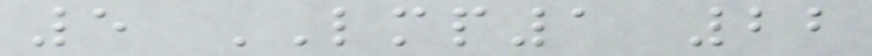5 LMP1 22
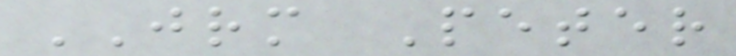JRM Peter
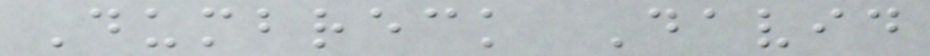Dumbreck David
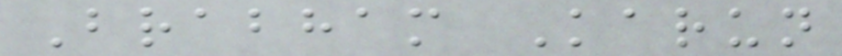Brabham Karun
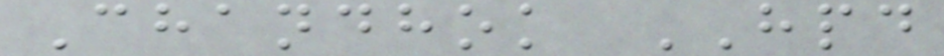Chandhok HPD
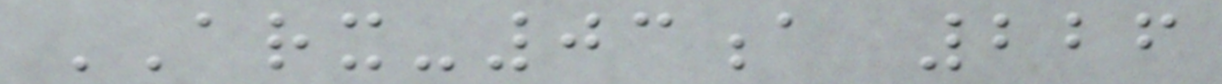ARX-03a 226
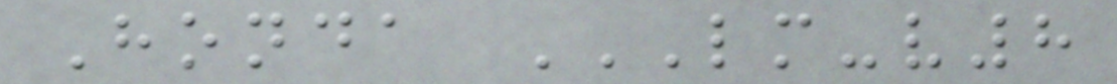Honda LM-V8
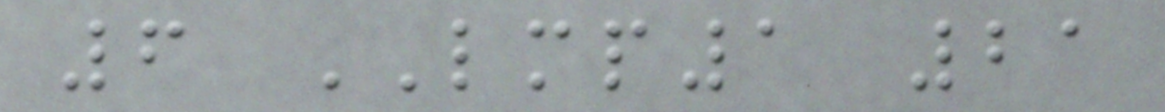6 LMP1 21
